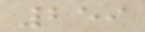259
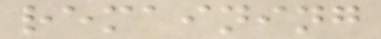remaining
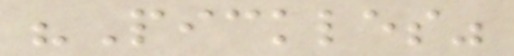"Pickles"
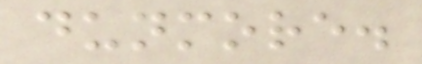dunmore.
